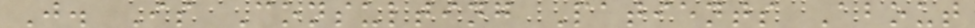J. Is Consulting Patients About
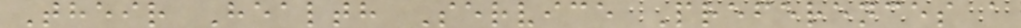Their Health Service Preferences a
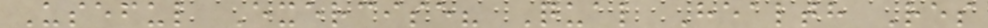Useful Exercise? Qual Health Res
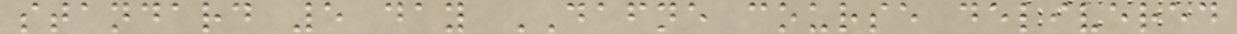standard 5 day DAFNE course delivered
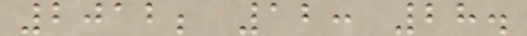2012; 12: 28.
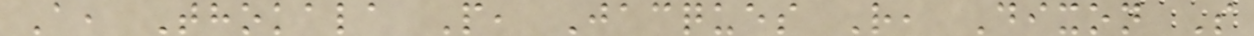A, Thokala P, Jacques R, Dixon S
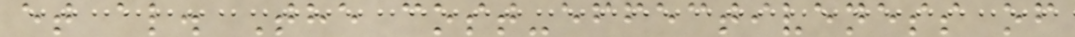et al. The cost-effectiveness of
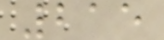215
